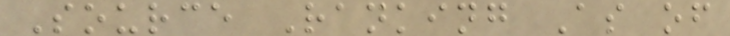Source Ranking As of
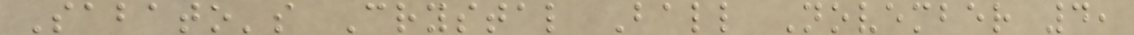Sabato's Crystal Ball November 4,
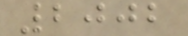2002
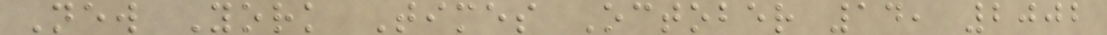New York Times October 14, 2002
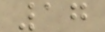17
